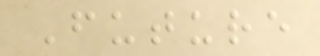Future
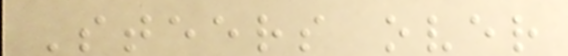Steers over
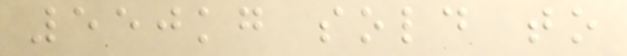550kg sold to
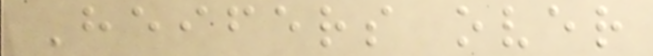Heifers over
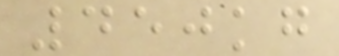450kg
